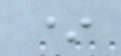*
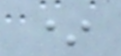*
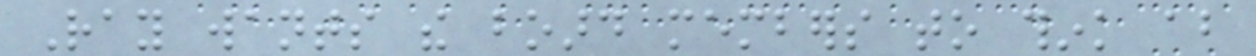Ray wants the board members to think about
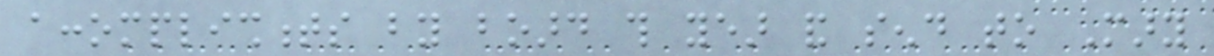accomplishments by board this year and send to Mary
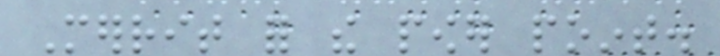Merrit for the power point.
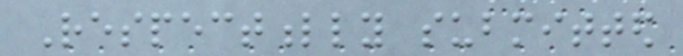Respectfully submitted
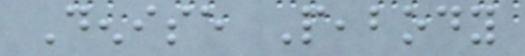Denise Peabody
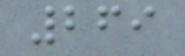269
